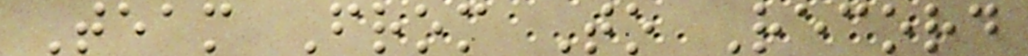Team From To Record
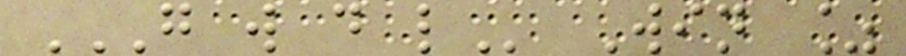G W D L Win %
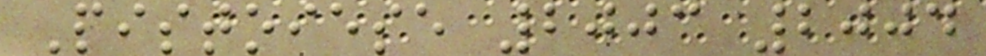Pistoiese 2003 2004
